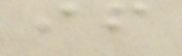if
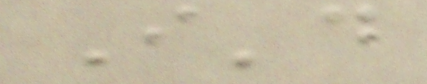I'd
